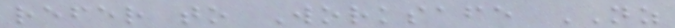refer to Worksafe NZ
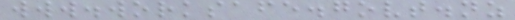www.worksafe.govt.nz
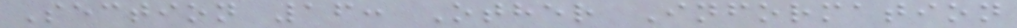Section 16: Other Information
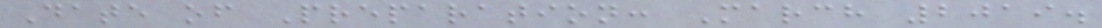Date of Preparation: March 2019.
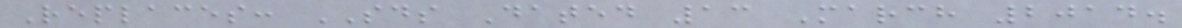Replaces: SDS Dated 13 March 2014.
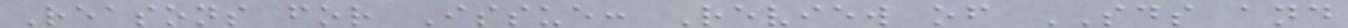Reasons for Issue: Review of SDS and
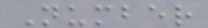Number
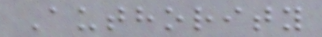Authority
